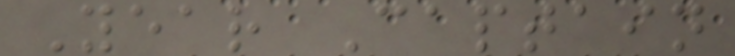Year Captain
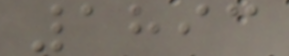1893
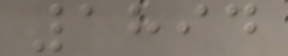1894
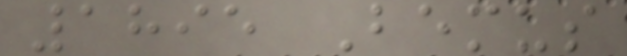1895 Bemus
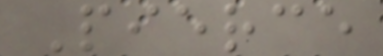Pierce
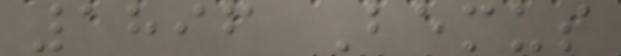1896 Bemus
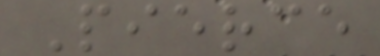Pierce
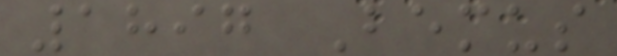1897 Bemus
